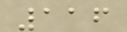116
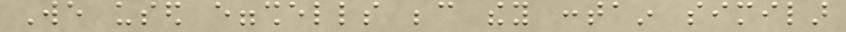We used eggshells because they contain similar
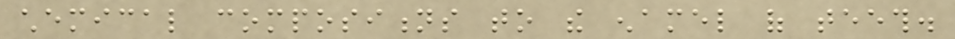chemical compositions to the enamel of teeth.
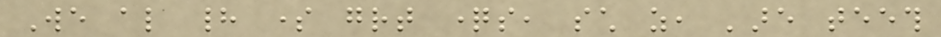We also had some great questions, such as, 'are teeth
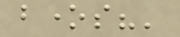bones?'
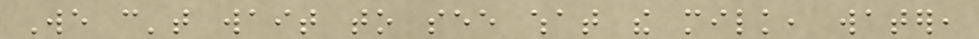We can't wait to see what the milk, water,
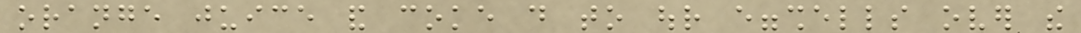orange juice and coke do to our eggshells over the
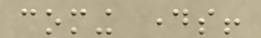coming days!
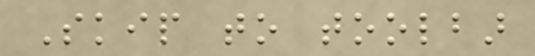Skip to toolbar
